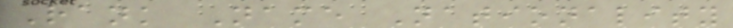Rank Name Nationality
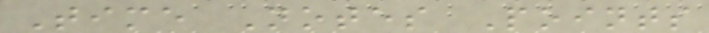Time Notes Points
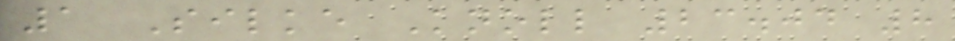1 Silke Knoll 23.04 8
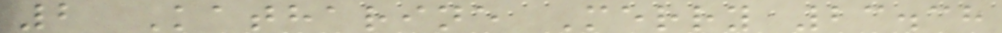2 Katharine Merry 23.38
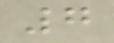7
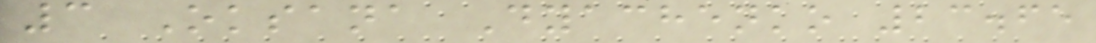3 Oksana Dyachenko 23.65
